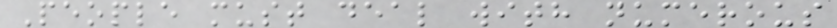People must deal with numerous
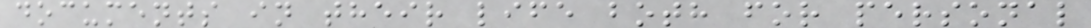documents in their life both for personal
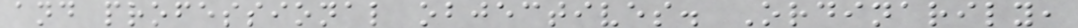and professional objectives. Ordinarily,
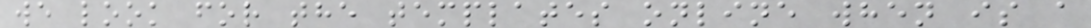we look for the templates online when is a
